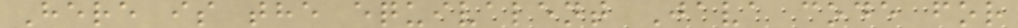Here is the equivalent Java code for
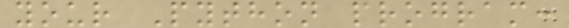your Python program:
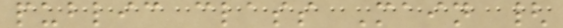public class Main {
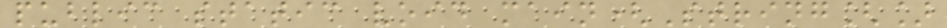public static void main(String[]
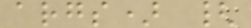args) {
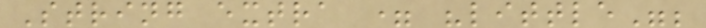String extra = "little";
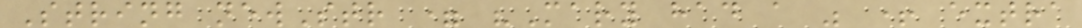String newStr = "Mary had a " + extra
